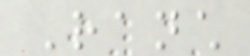Ranch
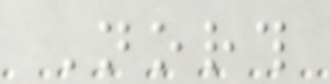North
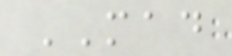MAD
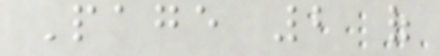Page 2 of
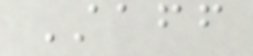Staff
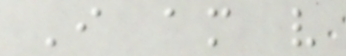I am very
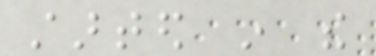started in the
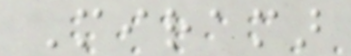Miramar
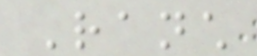Ranch
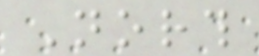North
